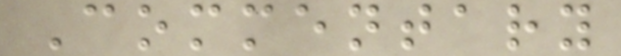Commentary
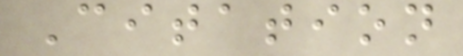Citation
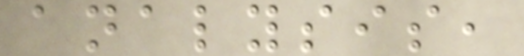analysis,
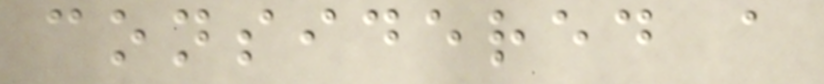considered a
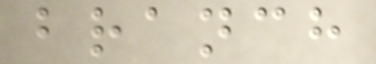branch
